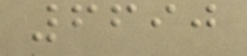6690
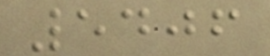5406
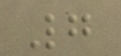7
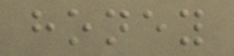honey
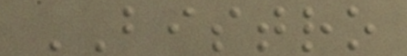BISTRO
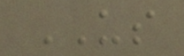US
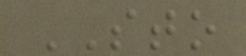STO
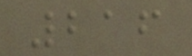216
